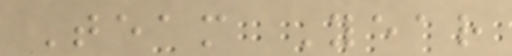Team Year
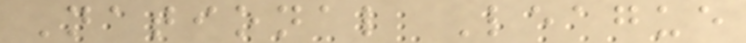National League
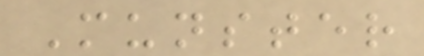Munster
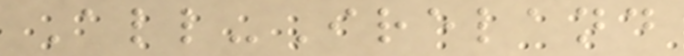All-Ireland
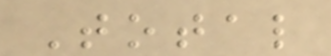Total
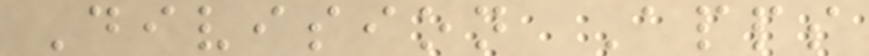Division Apps
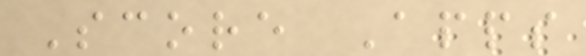Score Apps
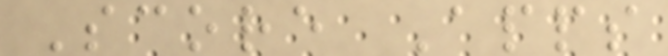Score Apps
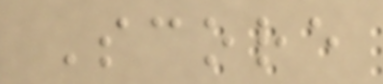Score
